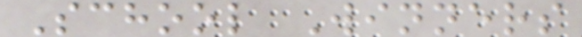School Winners
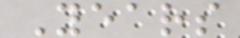Years
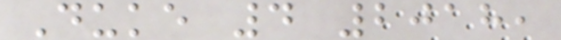Duke 4 2018,
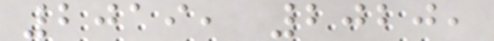2019, 2020,
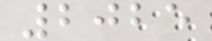2025
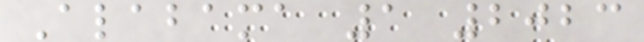Alabama 1 2023
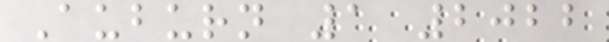Auburn 1 2022
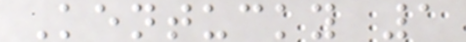Kentucky 1
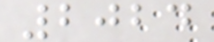2024
